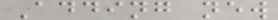Adding new
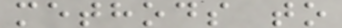methods to
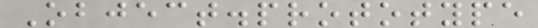Object.prototype
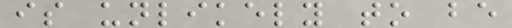is unlikely to be
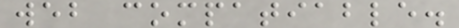web compatiable.
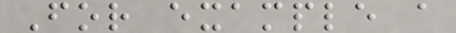For example a
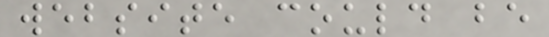website could be
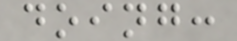doing:
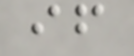if
